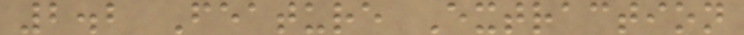2.2 Feature Extraction
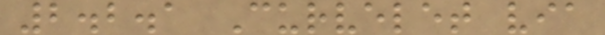2.2.1 Curvelet via
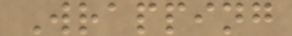Wrapping
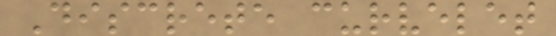Discrete curvelet
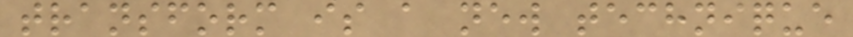transform is a new technique
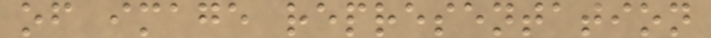of image representation
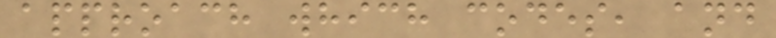approach which codes, and
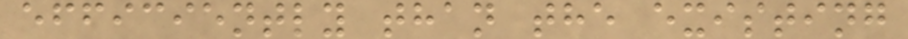efficiently than the existing
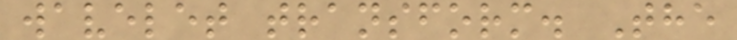wavelet transform. The
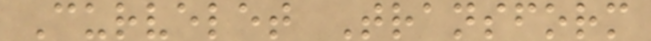Curvelet Transform
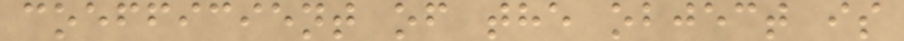coefficient of the object is
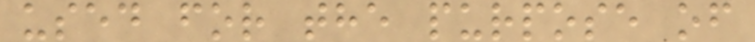used for the purpose of
